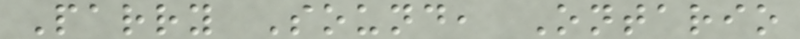Parry Sound, Ontario
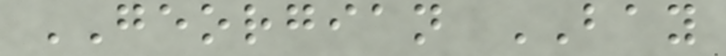GEORGIAN BAY
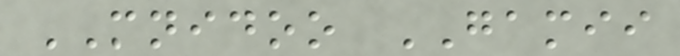MNIDOO GAMII
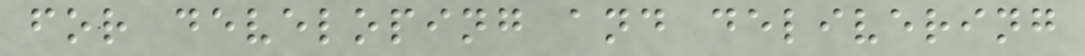for developing and delivering
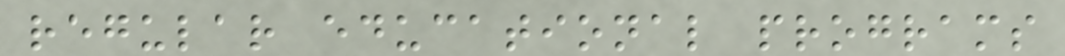regular educational programs
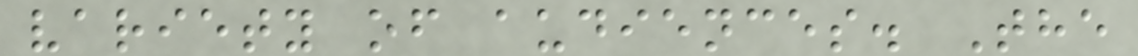variety of audiences. The
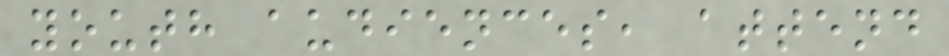youth audiences, attend
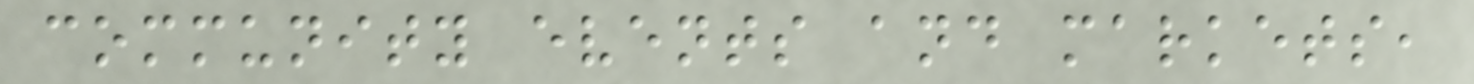community events and markets,
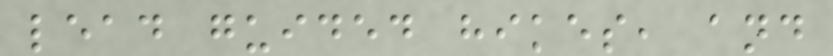lead guided hikes, and
